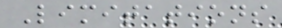Limitations
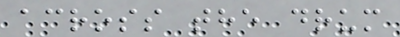across the drum
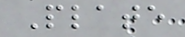Plate
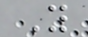Y
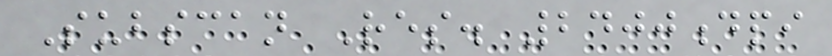Subscan Res. 2400dpi
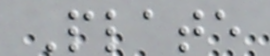Plate
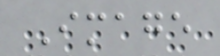Image
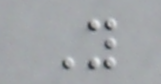Y
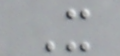X
